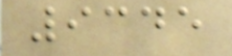9345
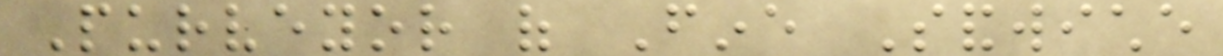Purveyor of Fine Sandwiche
